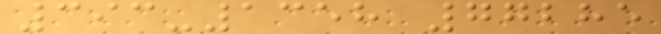393-1358 77285
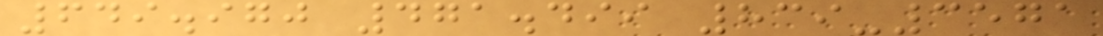649.970 471.499 839-3571
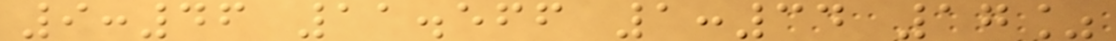9:46 11.566 1:34 17%
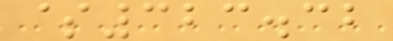$323.32
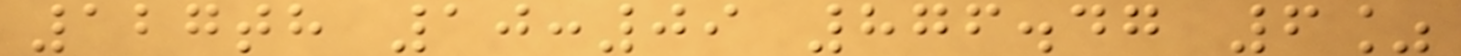127th 10:09 876.47 6%
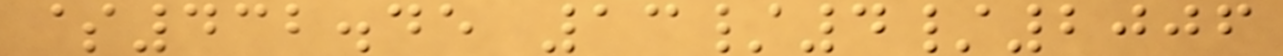$432.45 13/4/2006
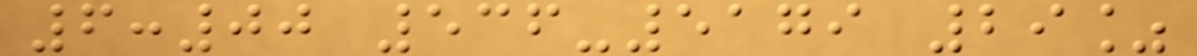6:00 536-5179 29%
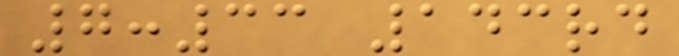7:33 143rd
